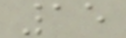15
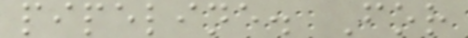pipeline. For
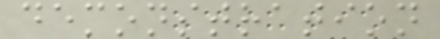demonstration
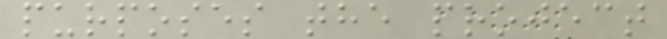purposes the project
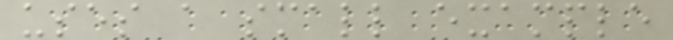uses a small example
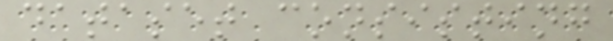dataset consisting
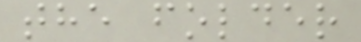the folder
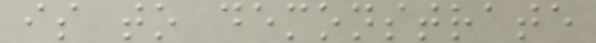is to demonstrate
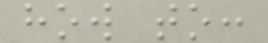how to:
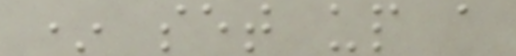* set up a
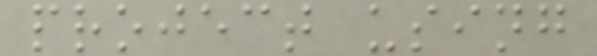project using
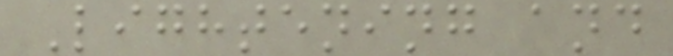Lightening and
